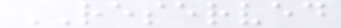RESERVED
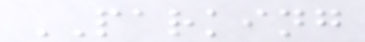PARKING
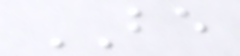BE
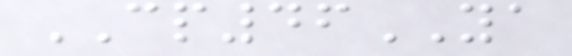CP46YA
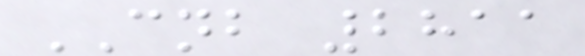CNB 2811
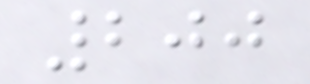200
